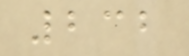232
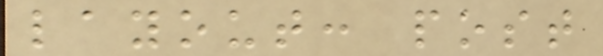layout: post
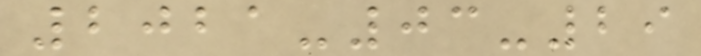2021-03-29
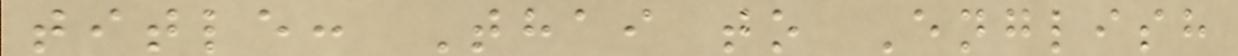title: Thai to English
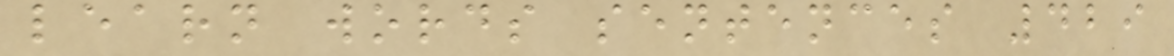learn words sentences 429
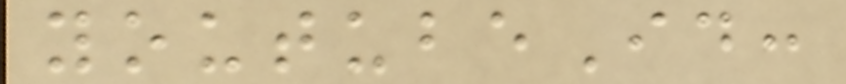youtubeId:
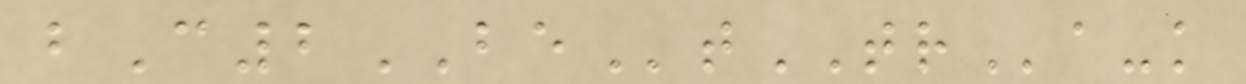bC2BEtTRa-k
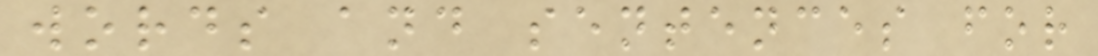words and sentences for
